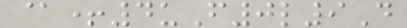@+4uF0l9D
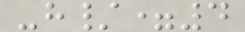-h/=4
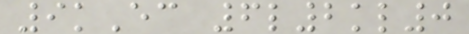9kEc 6l2kl0
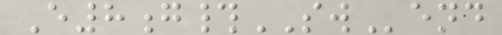E8g#SWend
